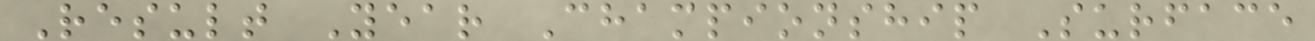Result Year Championship Surface
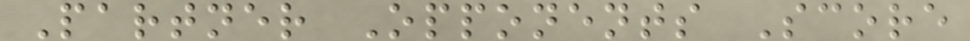Partner Opponents Score
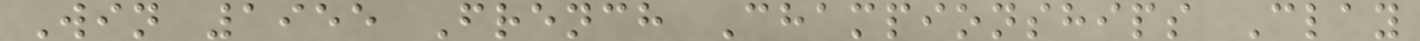Win 1955 French Championships Clay
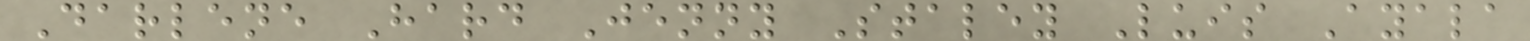Darlene Hard Jenny Staley Luis Ayala
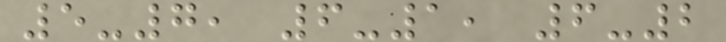5-7, 6-1, 6-2
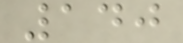140
